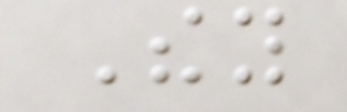They
